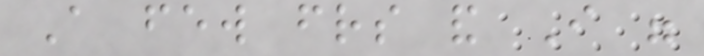A few friends and I were
